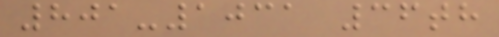801-1031 36th
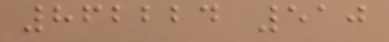862224 510
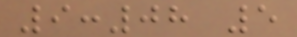9:08 5
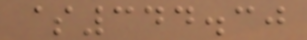$344.30
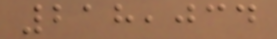218,034
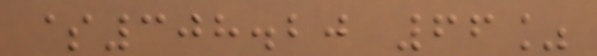$308.20 66%
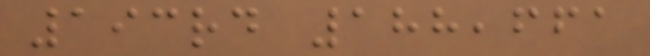193rd 188,661
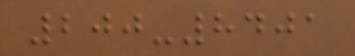200-8401
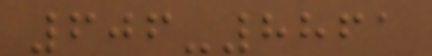606-8861
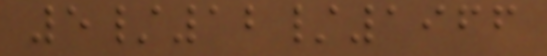5/12/1966
